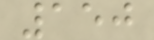150
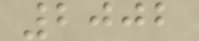2002
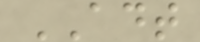ADT
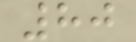80
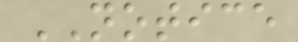NOTICE
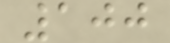100
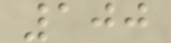100
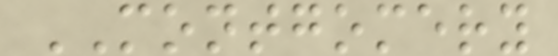MONTGOMERY
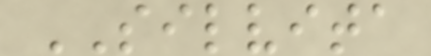SILVITA
